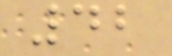42
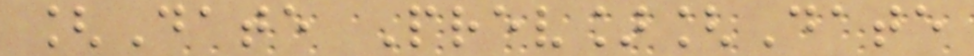[Date Prev][Date
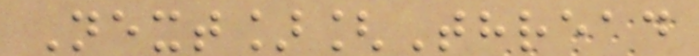Next][Thread
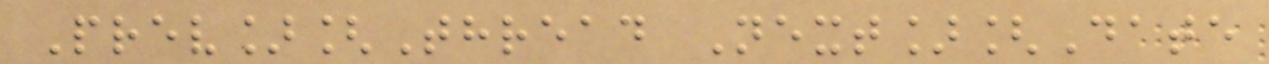Prev][Thread Next][Date
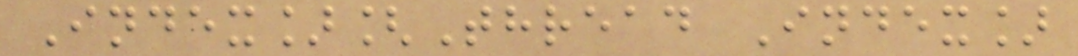Index][Thread Index]
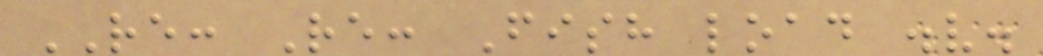RE: Re: Fish load .v.
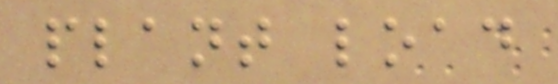plant load
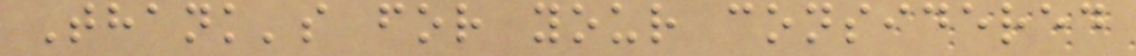Thank's for your considered
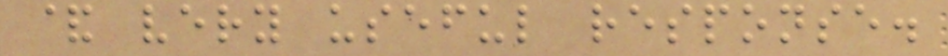& very useful response.
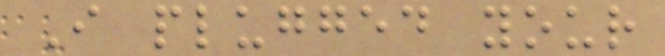I plugged your
